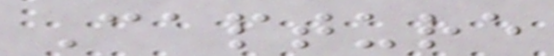Capture
